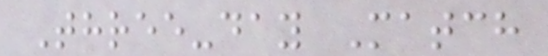Three-day Match
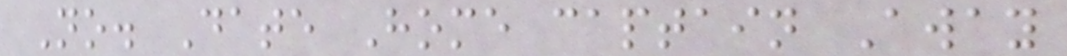No. Date Home captain Away
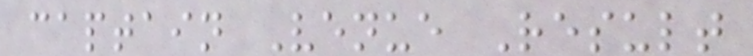captain Venue Result
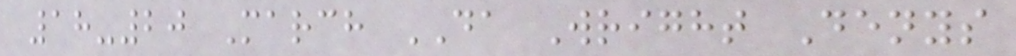18-20 March DA Wright Denys
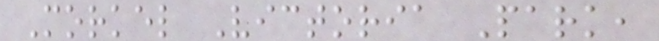Morkel Victoria Park,
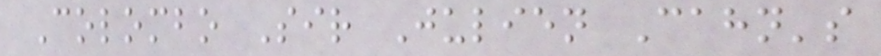Colombo Sir Julien Cahn's
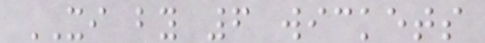XI by 6 wickets
